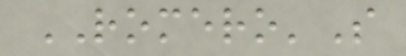ROMERO'S
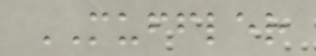MUFFLER
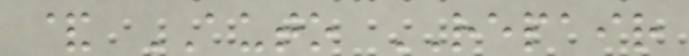& AUTO REPAIR
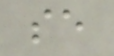se
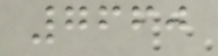7660
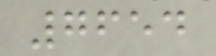7654
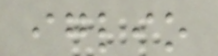iglio
